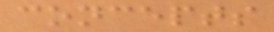concepts
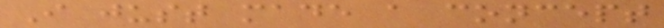I just made a concept
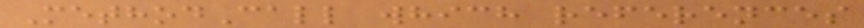MethodCall which references
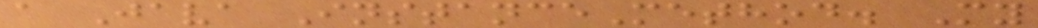a Java InstanceMethod. My
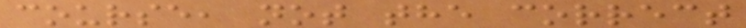course, not the correct
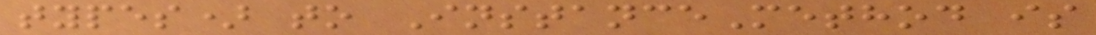types) to InstanceMethod is
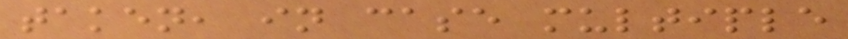taken, in case multiple
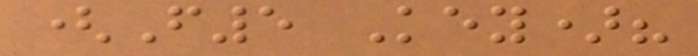(F5 Key)?
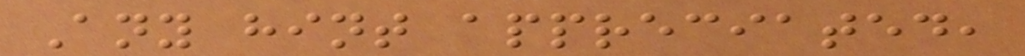Any hint appreciated,
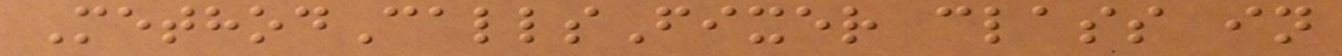MethodCallsFixer class in
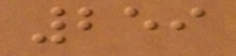259
